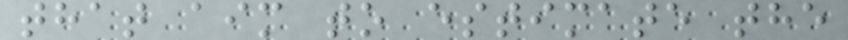that aim to estimate the
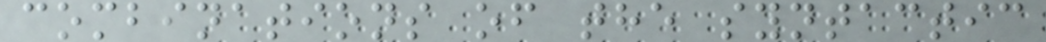combinations of the syntactic
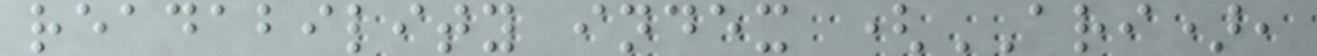readability index (ARI),
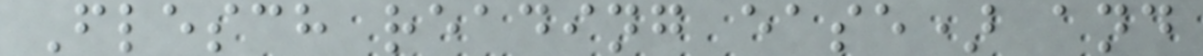Flesch reading ease) and
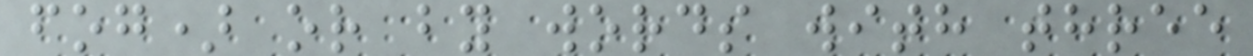fog) or by words with three
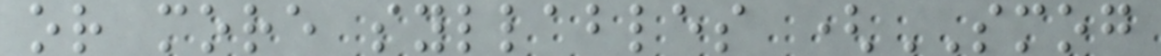or more syllables (SMOG
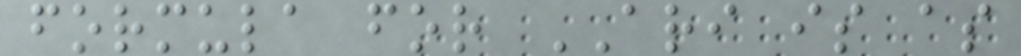formula for ARI is as
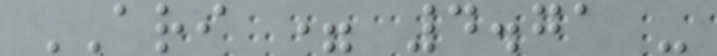ARI = 4.71 -
